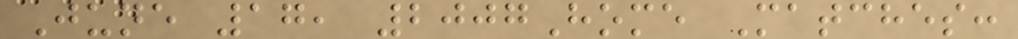June 17, 2007Home Matches:
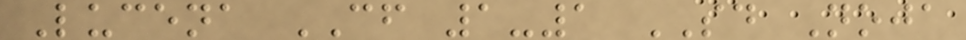Lucena CF 1-1 SD Noja
